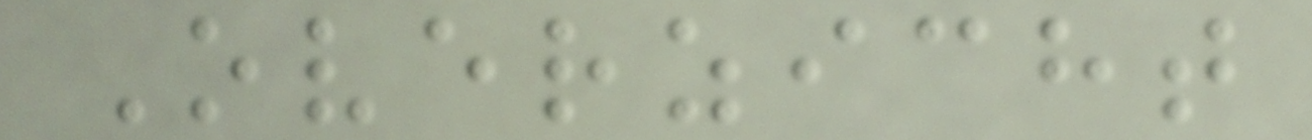Overzicht
